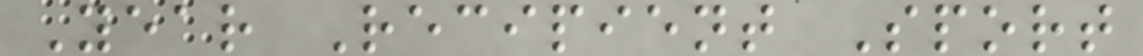Year Recipient Sport
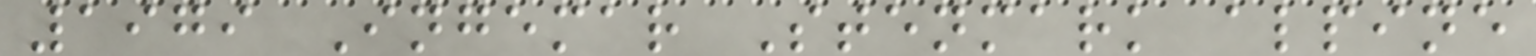1979 Ingemar Stenmark alpine
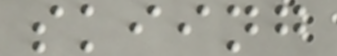skiing
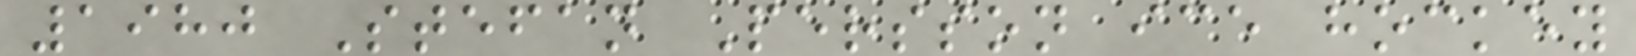1980 Stefan Persson ice hockey
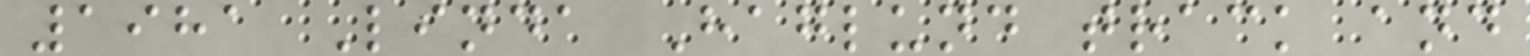1981 Linda Haglund track and
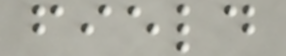field
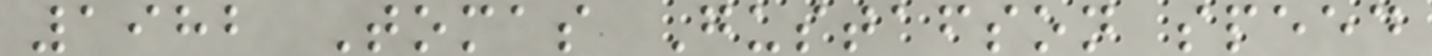1982 Tomas Gustafson speed
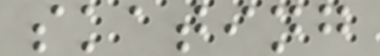skating
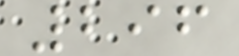296
